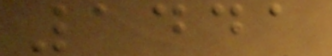1441
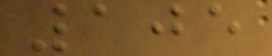105
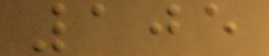105
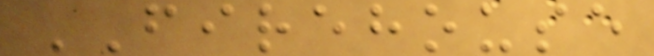FIREHOUSE
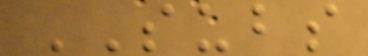SUBS
